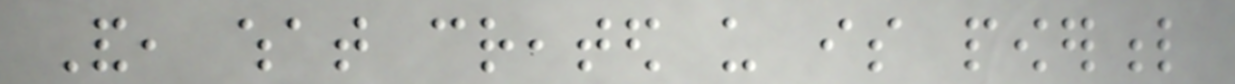And, what created us is powerful
